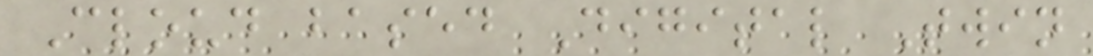Cloud based Digital Twin
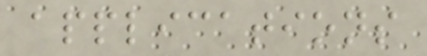applications
